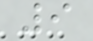9
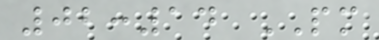02:14 PM
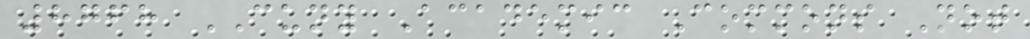8768 CUNY Academic Commons Not
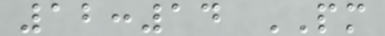12:14 PM
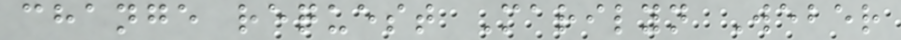change request Marilyn Weber
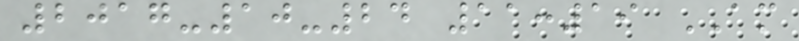2017-10-24 11:19 AM
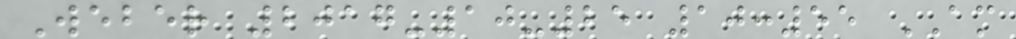Weber 2017-10-25 10:55 AM
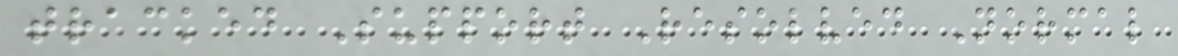tracked Support Resolved Normal
